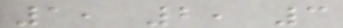1, 2, 3
